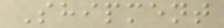Shipment
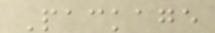Package
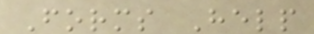Forms Help
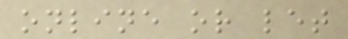online or let
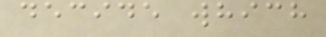decide which
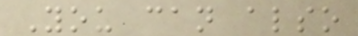You can also
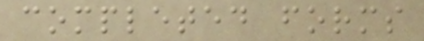completed forms
